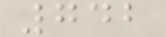742
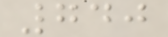740
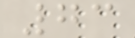73
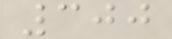300
